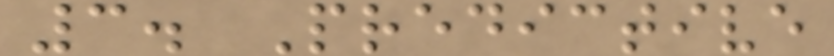3. Predictive
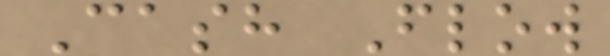Cash Flow
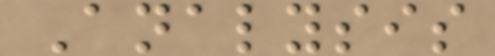Analysis
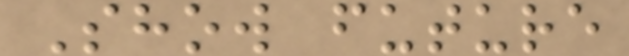Show future
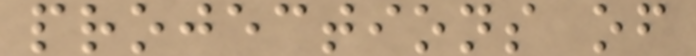projections of
